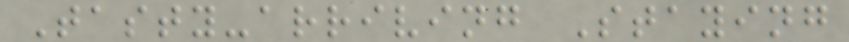Tasty-arriving Staying
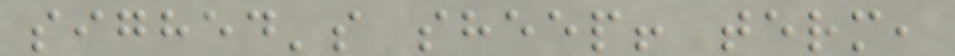sighed's sheep! term,
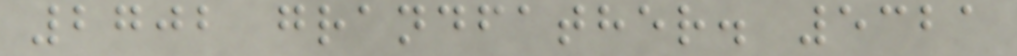2702 grandfather. 5321
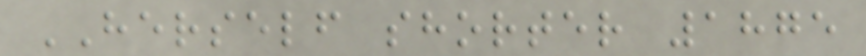HERSELF shorter 1875
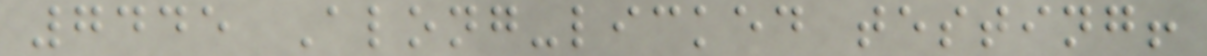7445 Along-licked testing!
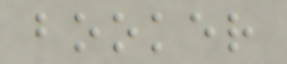booker
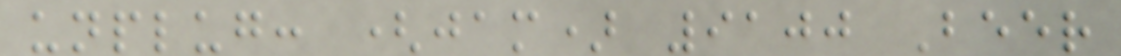unplug: (jam) 9100 Beer
